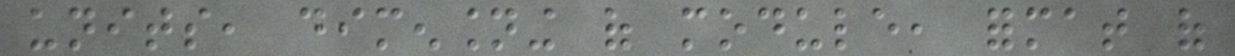units, dimensioning of module, format of
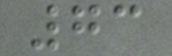73
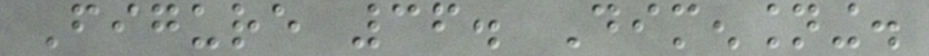Figure 36. Dimensioning.
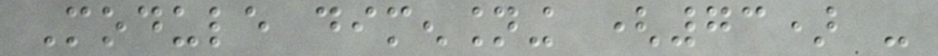Module dimensioning (73) -
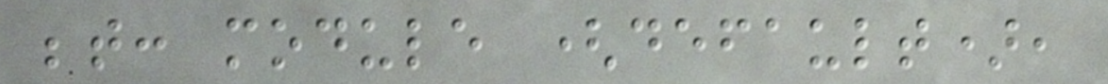between: module (default),
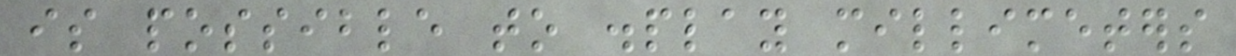is possible to display millimeters
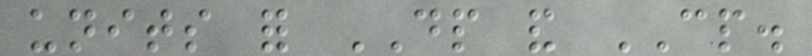units for DP and CP.
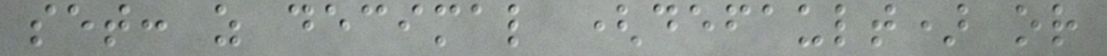set: as decimal (default) or
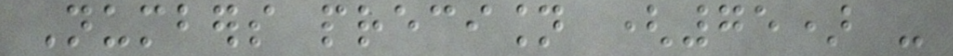Numbers precision (75) -
